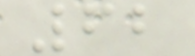62
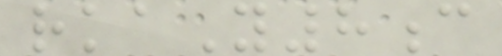rkaY8c
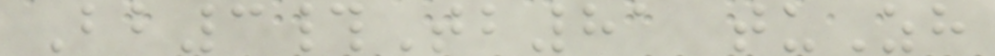Bb3#Tb81 tuZh
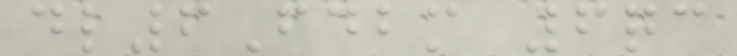dl6Fdbm 6qc
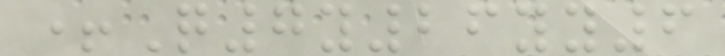+Q7y26yy6
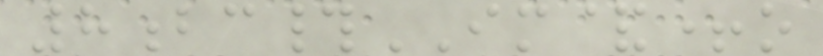8bc#IM&+o
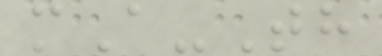mA-Th
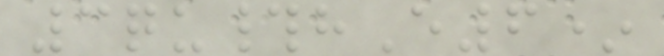3qu#hE6*
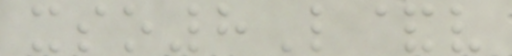xso8L&v
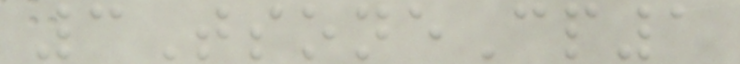3TsoneCp1
